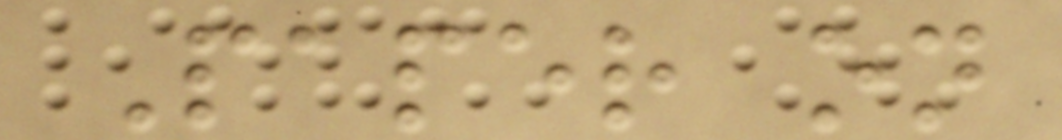Paper on
